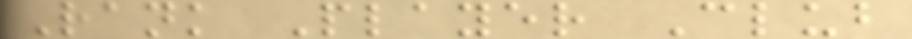Rank Player Club
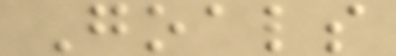Goals
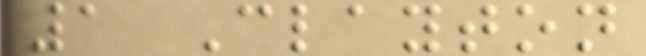1 Clayton
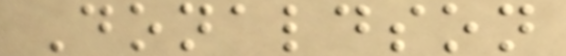Donaldson
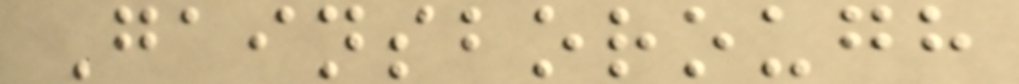Gainsborough
